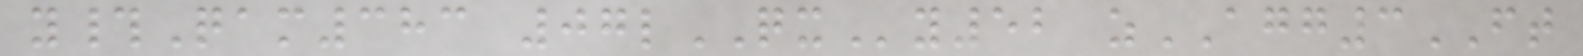y#Qam383 07lQXy52 zAGG3FT
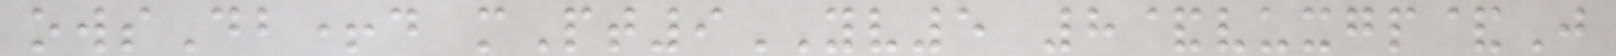owsDb+d mPt9YV5 8&vuxgp&J
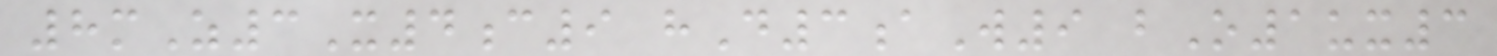8mZ3X4c9 hD3aW9 bO1ux3
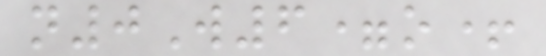n0W6=o+
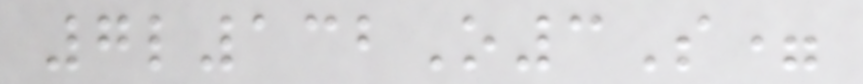7l132O3S=
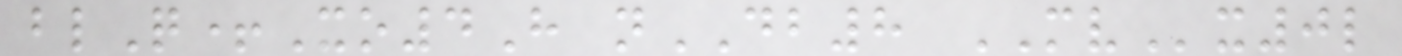blQ+Xo4H nDB8 MVx0l
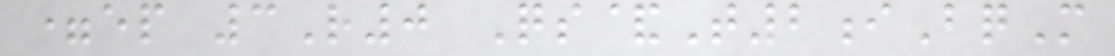=ep 3R0 Qs&T2iBqM
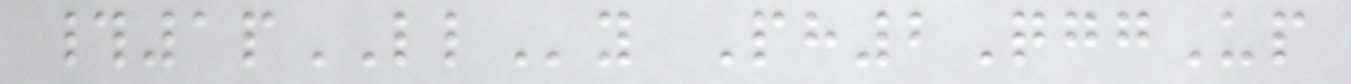#1pLLy Ph2QggUp
